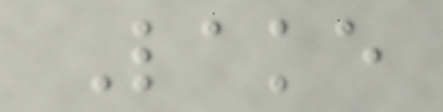Lake
